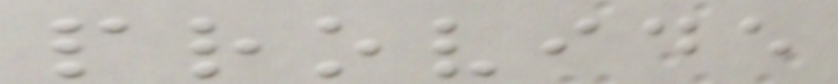provide
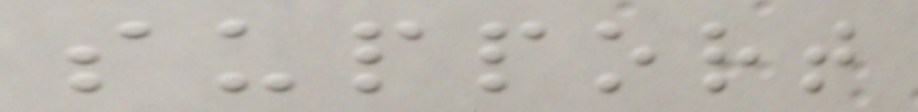support
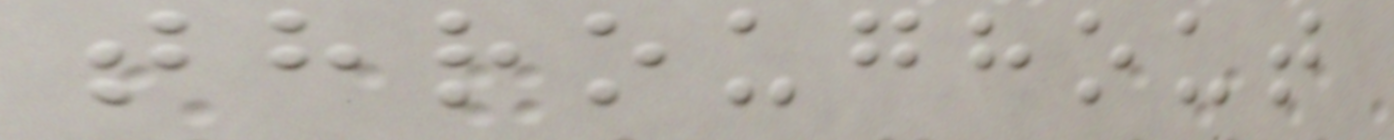throughout
